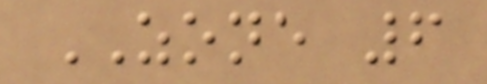ZONE 6
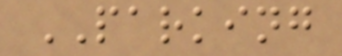PARKING
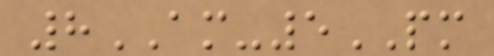8AM-5PM
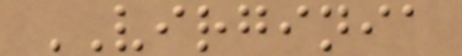VIRGINIA
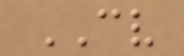CV
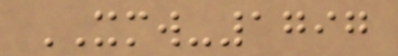XMW-1797
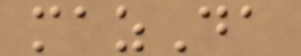mazDa
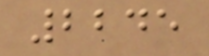2245
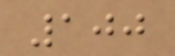100
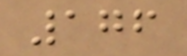176
